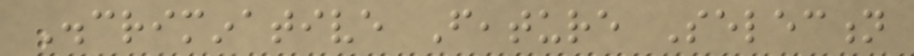Discriminative Feature Selection
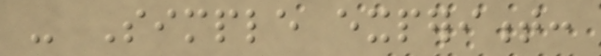- Simple experiment:
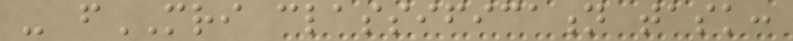- fMRI classification task:
